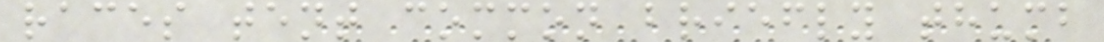races tent common briefly thumb
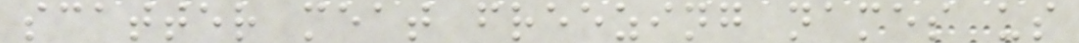scatter meat freezing names us
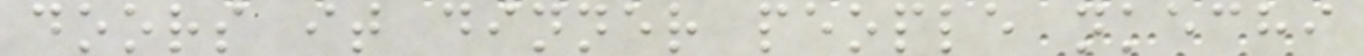doors it dinner people nkechi
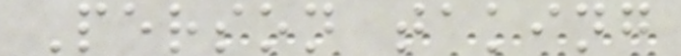Person taking
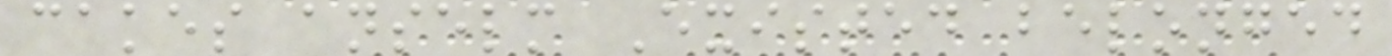cakes anselm Existed belonged
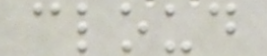cloud
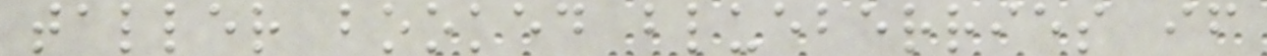taller booked blueberries if
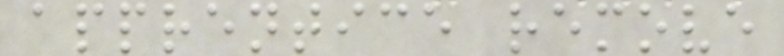apprentice remove
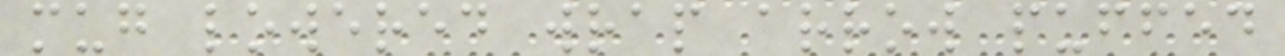mug lowered wrap arrow puffed
